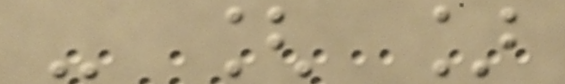- [ ]
